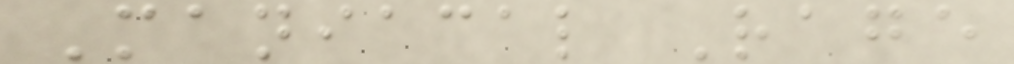Maniacal Rage
